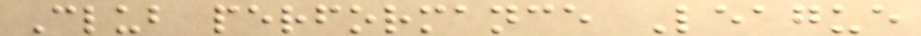Club performance League
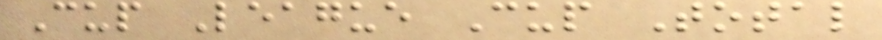Cup League Cup Total
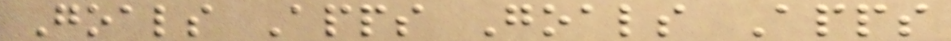Goals Apps Goals Apps
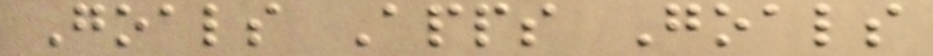Goals Apps Goals
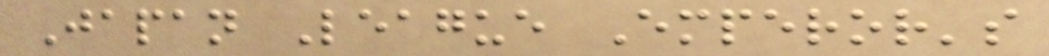Japan League Emperor's
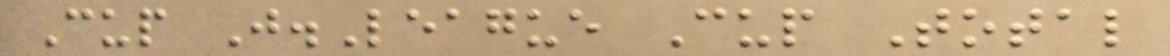Cup J.League Cup Total
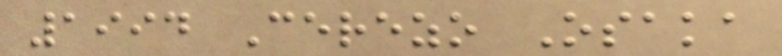1994 Cerezo Osaka
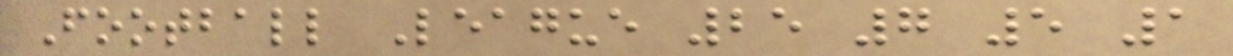Football League 25 7 5 1
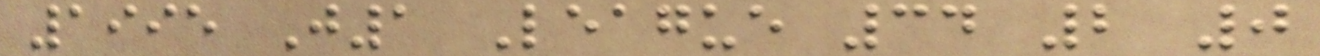1995 J1 League 34 2 0
